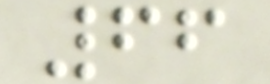66
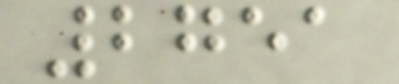2751
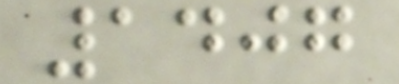1407
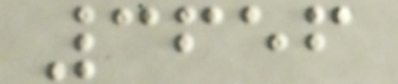3656
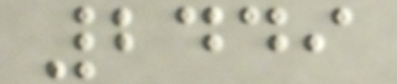2449
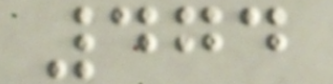474
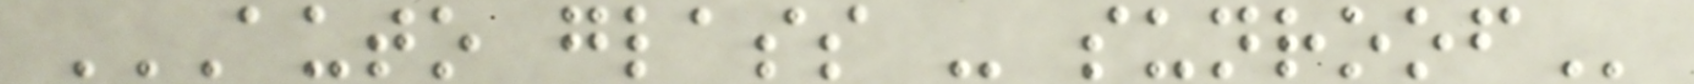AUTO GLASS - SUNROOF
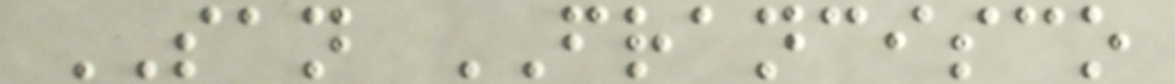SAN FRANCISCO
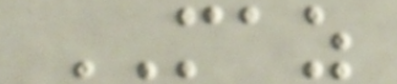MAZ
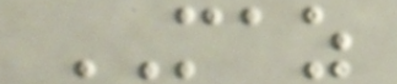MAZ
